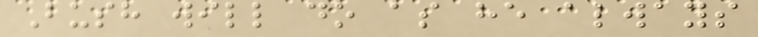Bush will do as he always
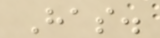Has.
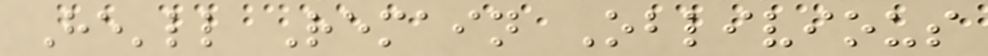He'll Remain Oblivious
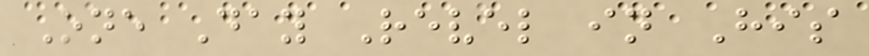One Day Revel in His
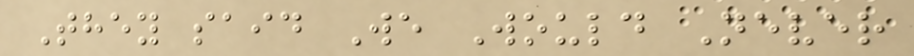They said We Would Never
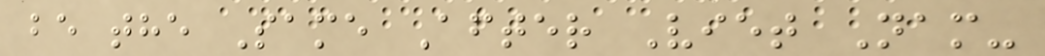be the Same After Viet Nam-
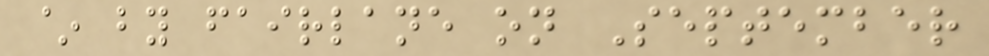~ by fairlane on September
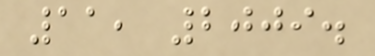11, 2009.
